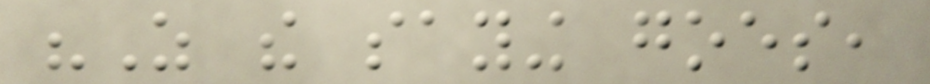"As the saying goes,
